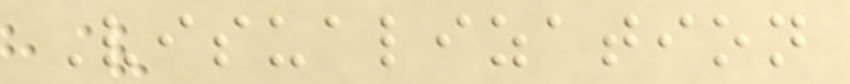Visualization
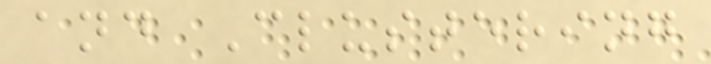and Clustering
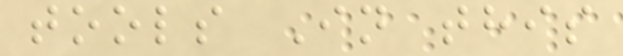tools In this
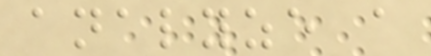analyze a
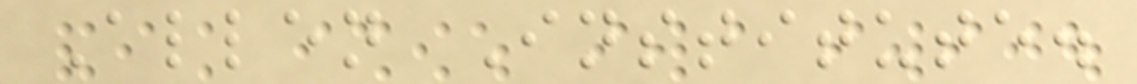Allen Institute.
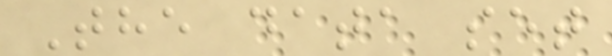The data set
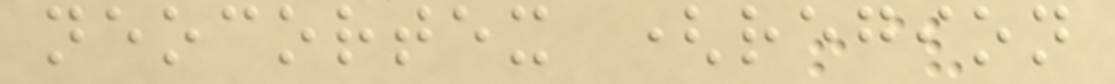neocortex (region
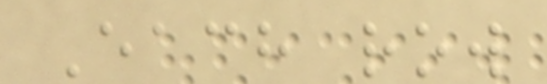Each row
